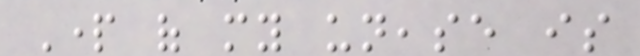Part of my unease is
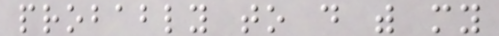probably to do with my
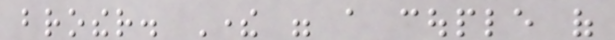brother. There were a couple of
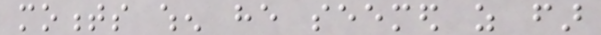moments when he seemed as far
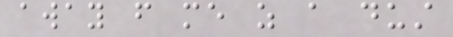away from me as a dust
